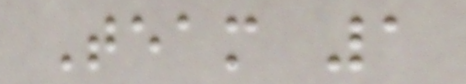Team 1
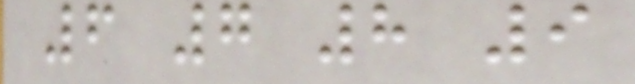6 7 8 9
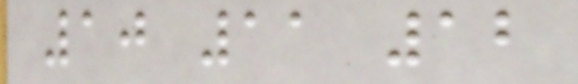10 11 12
